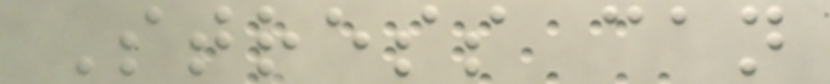Stress can
